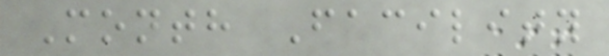Month Facility
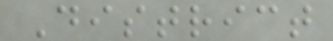District
